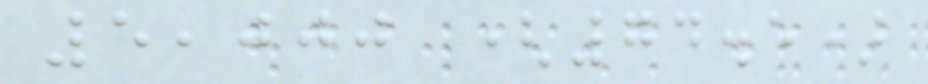5,000 (74.5)
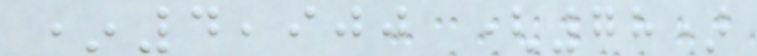*4,900 (78)
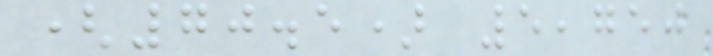(70.5) 5,750
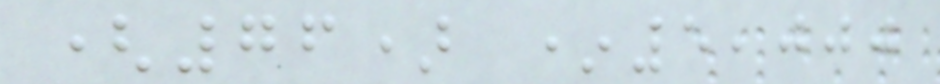(76) *5,000
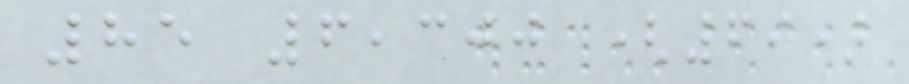85 6,300 (69)
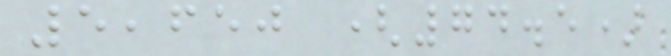5,650 (74.5)
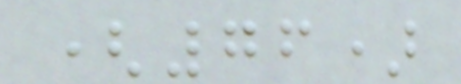(76)
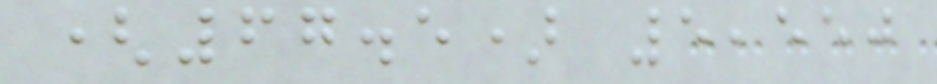(67.5) 5,550
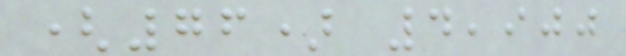(76) 4,900
